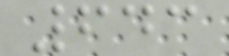643
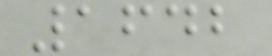1642
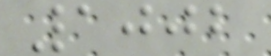1002
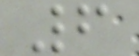6
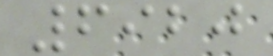6920
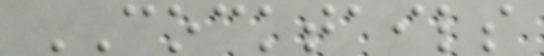COCKTAILS
